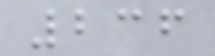236
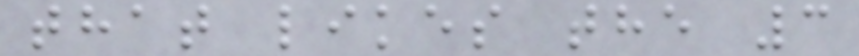that likes the 3
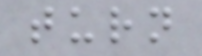turn
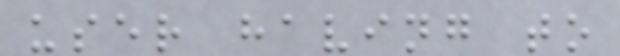user having to
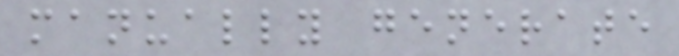manually generate
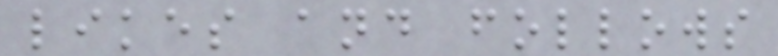likes and follows
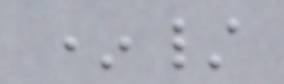*/
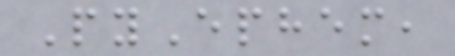PyEphem,
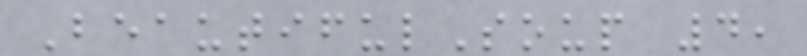BeautifulSoup 4,
